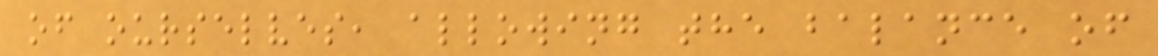of ourselves, allowing the balance of
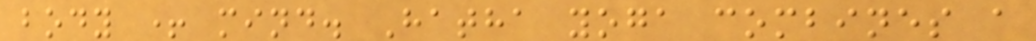body + mind. Hatha yoga combines a
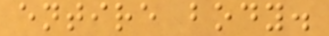entire body.
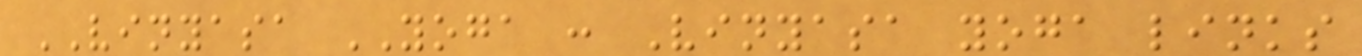VINYASA YOGA : Vinyasa yoga links
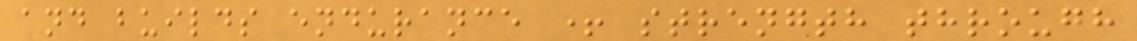and builds endurance + strength through
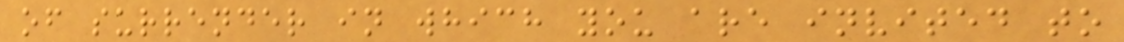of surrender in which you are invited to
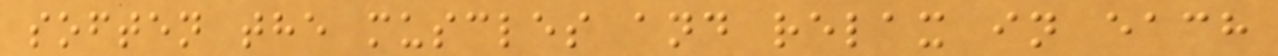soften the muscles and relax in each
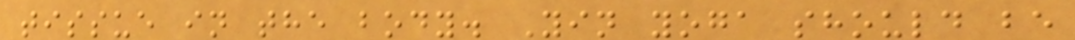tissue in the body. Yin yoga should be
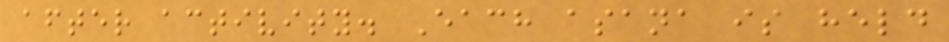after activity. Each asana is held
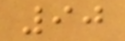90
